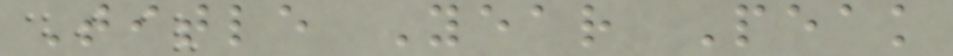Title Year Peak
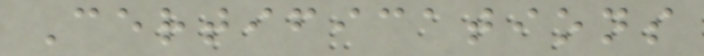Certifications
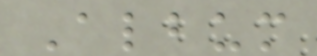Album
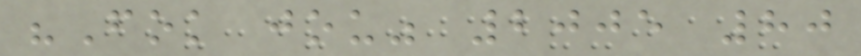"Fok jou" 2005 80
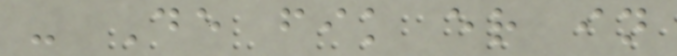- De fik er in
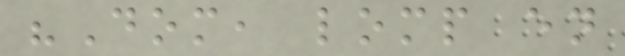"Dom, lomp en
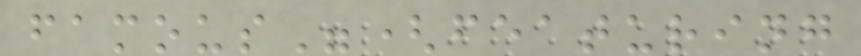famous"(featuring
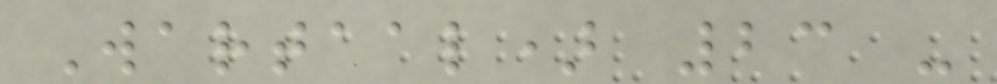Wartaal) 23 -
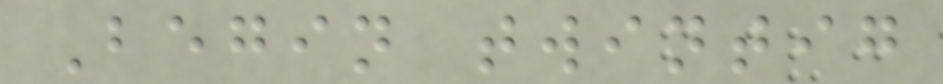Begin twintig
